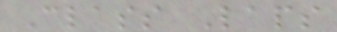Class Laps
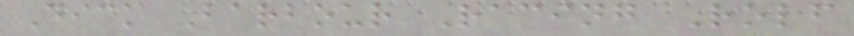Dick Barbour Racing Rolf
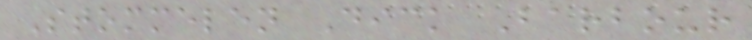Stommelen Dick Barbour
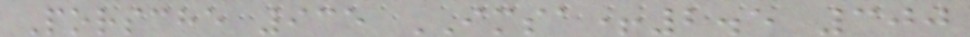Porsche 935 IMSA+2.5 300
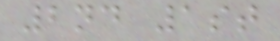2nd 1st
